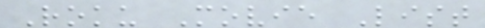Roku Movie List
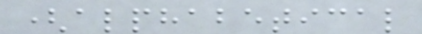(alphabetical
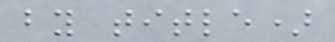by title)
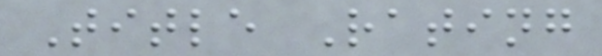Title Rating
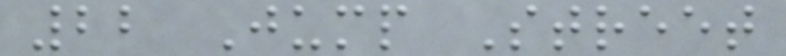22 Jump Street
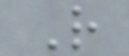R
